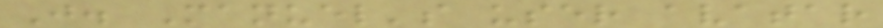J. Manuel's user avatar
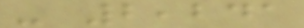- 2,241
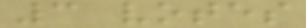3 votes
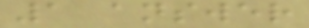1 answer
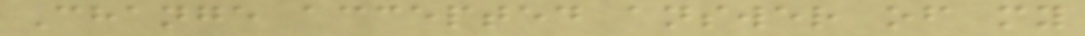Change accepted answer of my
